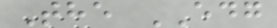The EDG
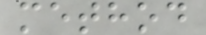method
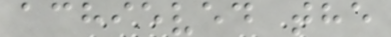achieved the
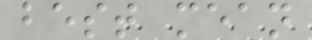best mean
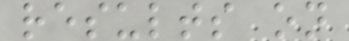results on
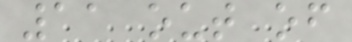11 out of
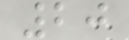20
